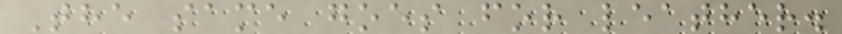The same goes for leather.
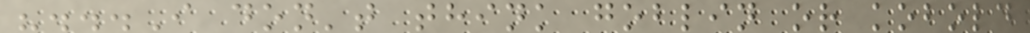"...I don't think goblin or kobold
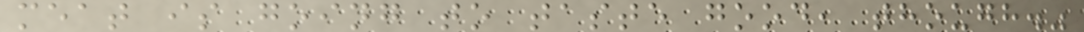meat is going to taste good, though."
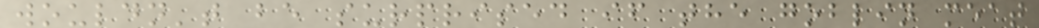wouldn't be surprised if the goblin meat
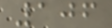106
